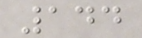144
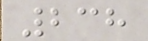238
